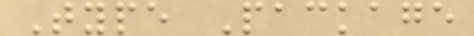Type Package
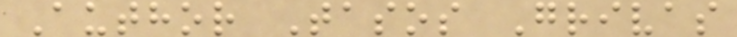Author Tasos Grivas
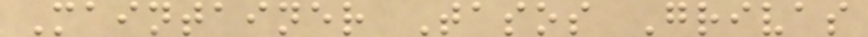Maintainer Tasos Grivas
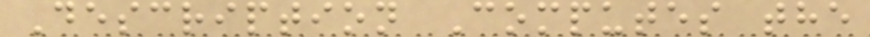Description Computes the
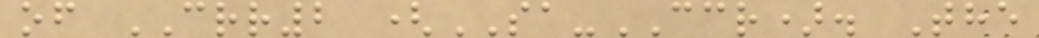of CRR2 (SA-CCR). The
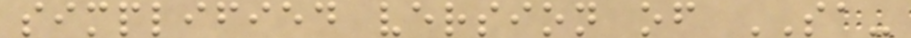simplified version of SA-
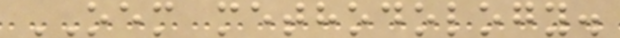OEM methodology.
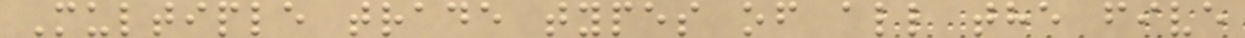Multiple trade types of all the five
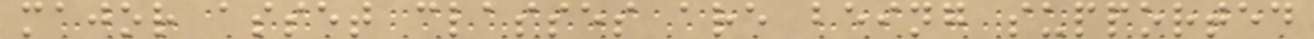major asset classes are being supported
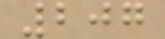207
